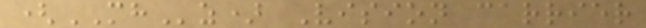(MHz) Vision carrier
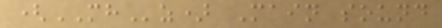(MHz) Main sound
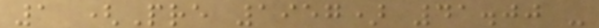1 (Pre 1957) 41.00 -
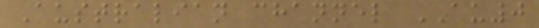Australian channel AU0
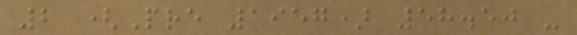2 (Pre 1957) 58.50 -
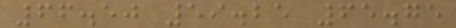66.50 59.25 65.75
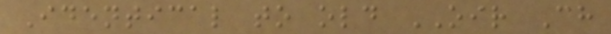Identical to old OIR Ch
